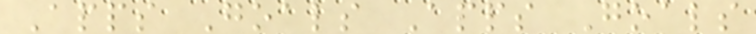Apps Goals Apps Goals
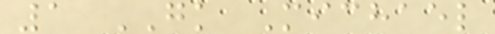1 GK Michael
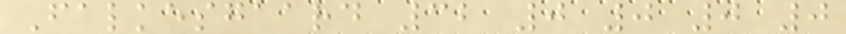Falkesgaard 32 0 0 0 0
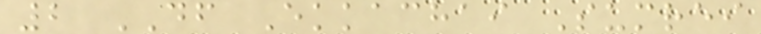2 DF Ekkachai Sumrei
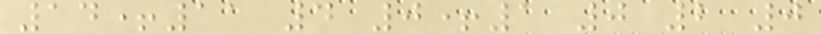14+11 4 0+1 0 2 0
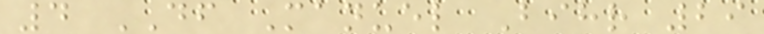4 DF Manuel Bihr 29
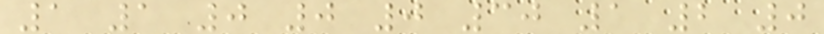1 1 0 0 0 30 1 2 0
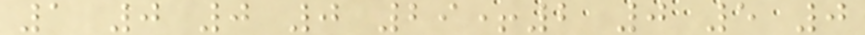1 0 0 0 29+2 0 5 0
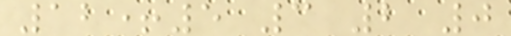12+5 3 2 0
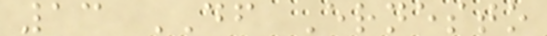13 DF Ernesto
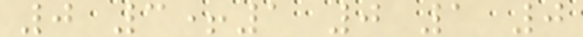0 3+1 0 1 0
